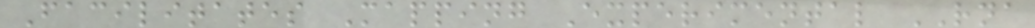Facilitates Mapping Experimental RNA
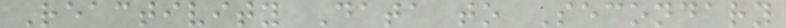Reactivity Data to Secondary
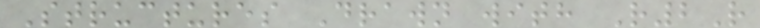Structures Drawn with R2R
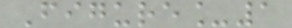Figure_1
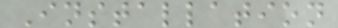Installation
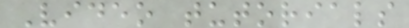Video tutorials
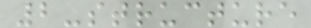2-structure
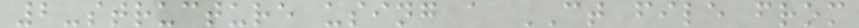2-structure using a CT file from
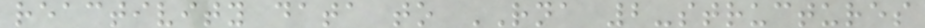reactivity data to RNA 2-structures
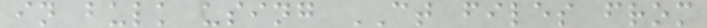in bulk using CT files from
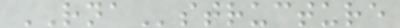RNAstructure
